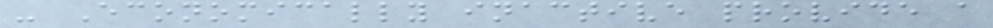- Economically inactive provide a
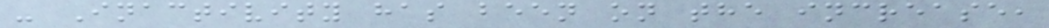- Inactivity has been on the increase,
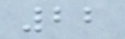22
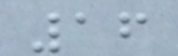16
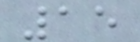15
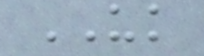UK
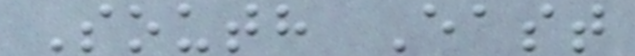South East
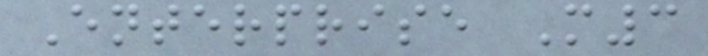Enterprise M3
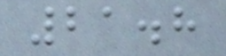21.8
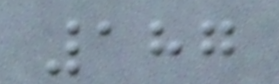187
